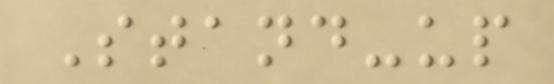Stand-up
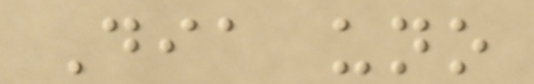Dia uno
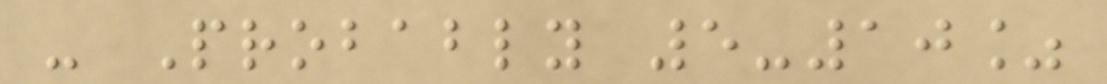- Probably 5-10%
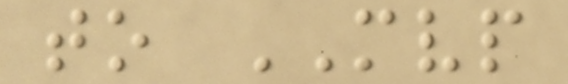to MVP
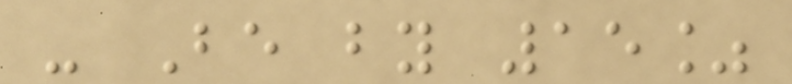- Be by 15%
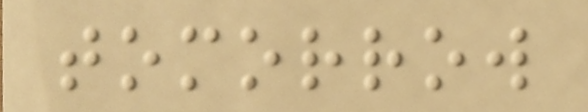tomorrow
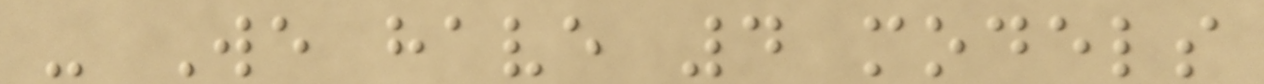- We have 4 models
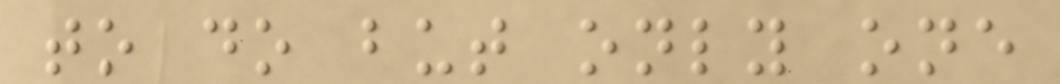to do but only one
